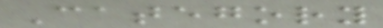Category
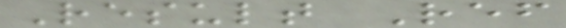Result Ref
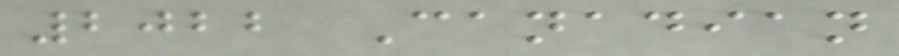2022 Canadian
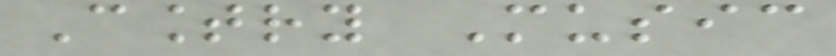Country Music
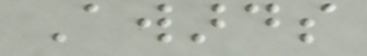Awards
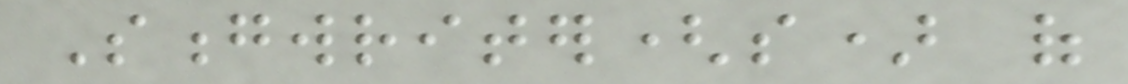Songwriter(s) of
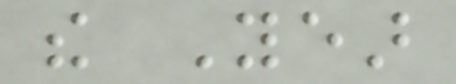the Year
